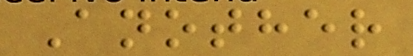Another
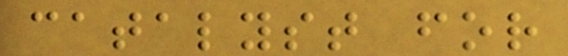catalyst for
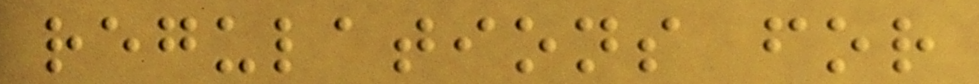regulations for
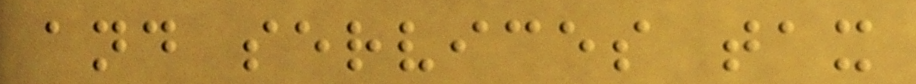and services tax
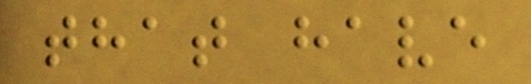that have
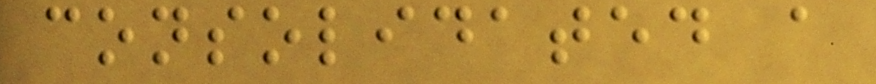consolidated a
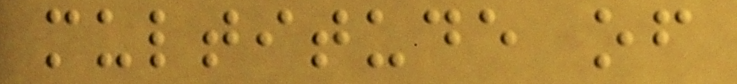multitude of
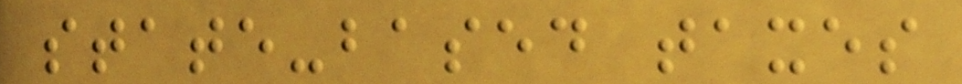state-based taxes
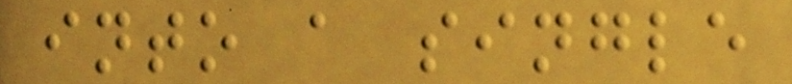into a single
